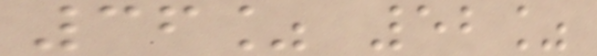36% 52%
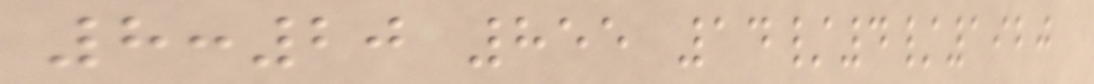8:20 855 14/4/1920
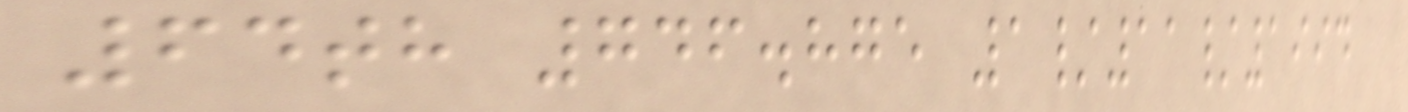64th 746.875 1/11/1994
